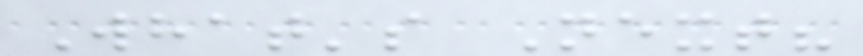What's Next?
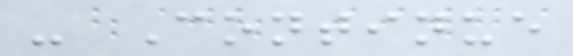- Continue
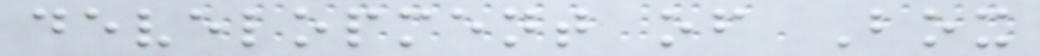development of Box
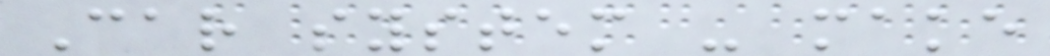Car system - make
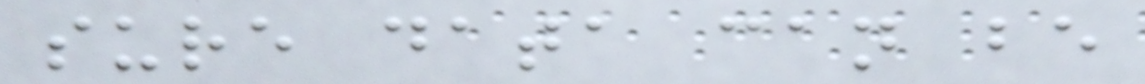sure data can be
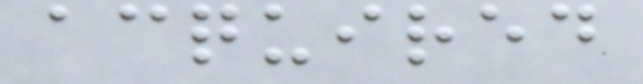acquired
